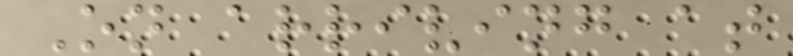On arriving at
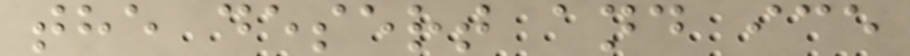the desert and ice
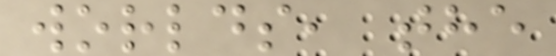worlds, the
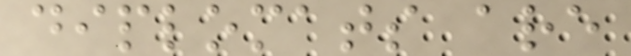diplomats are
